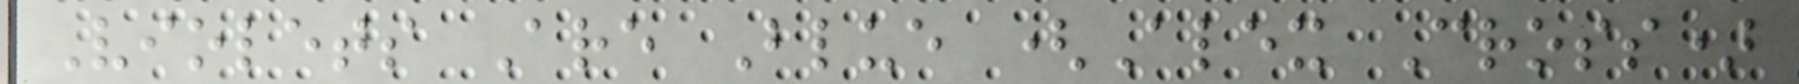Violets Are Blue (Alex Cross)
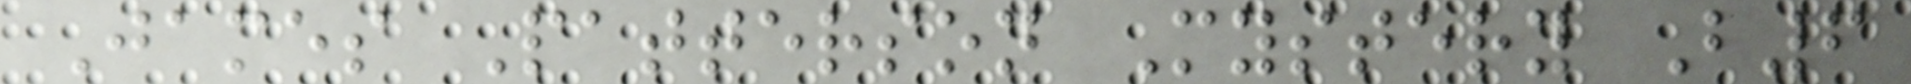James Patterson Mystery B6
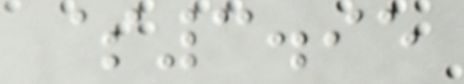$3.95
